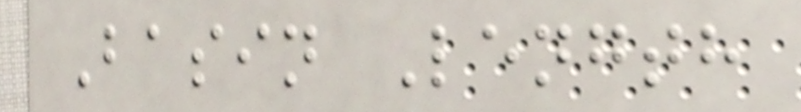Basin Length
